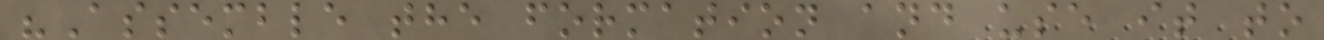"Assemble the formation and use it to
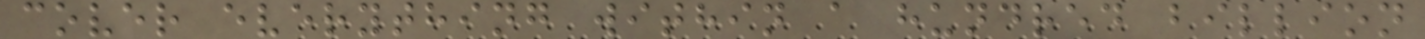cover everything within a hundred billion
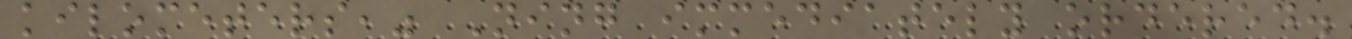kilometers," Ning immediately ordered.
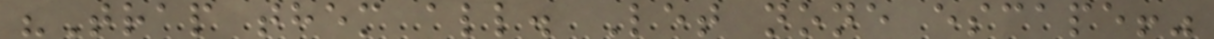"Trap them all. Let none escape!"
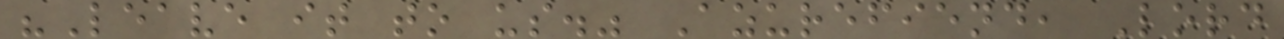"Leave it to us." Azurefiend, Lord
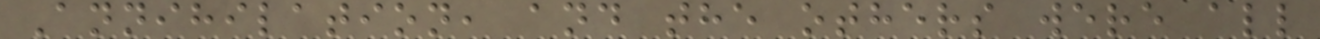Annihilation, and the others were all
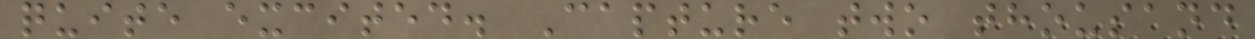quite excited. Capture two thousand
